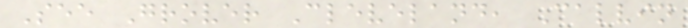See Grover Cleveland, Calvin
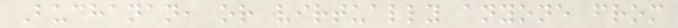Buchanan, or virtually anyone from
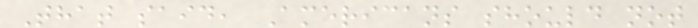That said, Americans should not
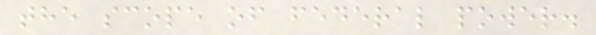the scope of federal power.
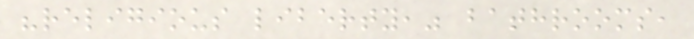"religious liberty," bathrooms,
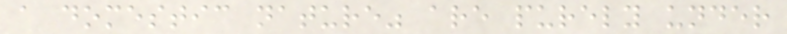a domestic nature" are purely under
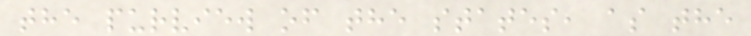the purview of the states, as the
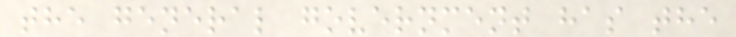the general government has the
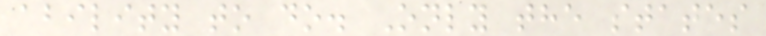ability to do. Only the states
